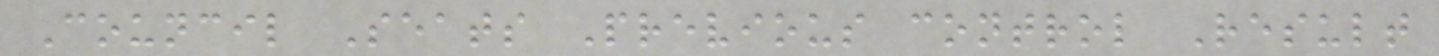Council Seats Previous control Result
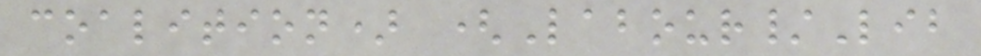coalition) (Labour/Lib
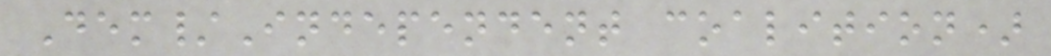Dem/Independent coalition)
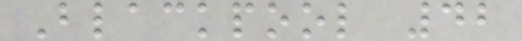Blackpool 42
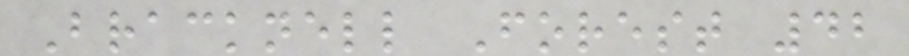Bracknell Forest 42
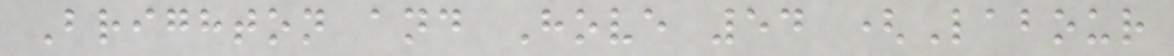Brighton and Hove 54 (Labour
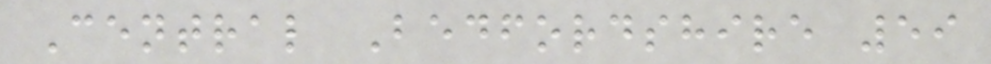Central Bedfordshire 59
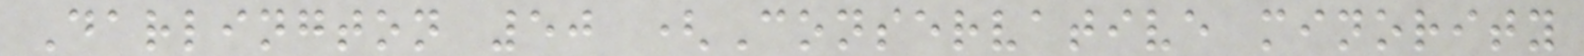Darlington 50 (Conservative minority
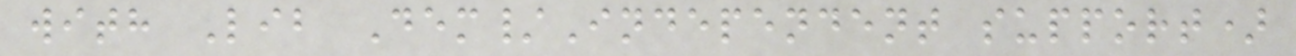with Lib Dem/Independent support)
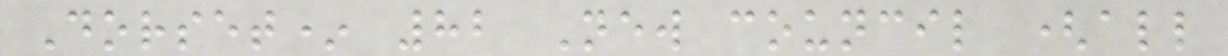Dorset* 82 New council (all
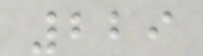229
